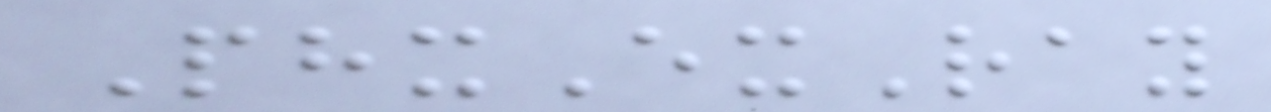PhxExRay
